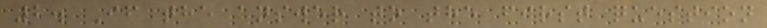2. If the answer to the first question
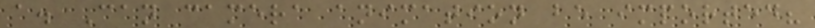a. Can camera animation be imported?
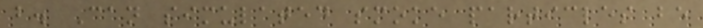b. Can simulated smoke particles be
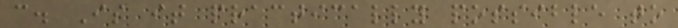c. Is it practically possible to
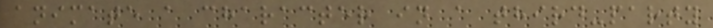animate a character in a third-party
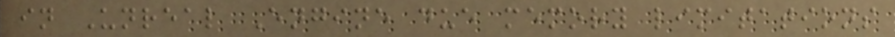in Unreal Engine due memory limitations
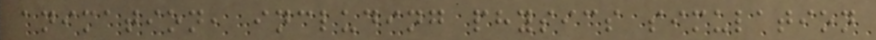animation, including physics simulation
